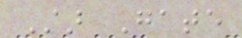Star Gate
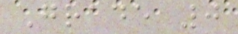Grade 0
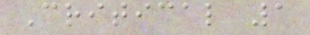Critical 1
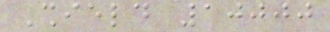Shield 10000
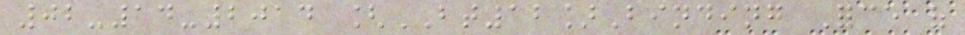02-14-2014 [BT12]Binding Force of
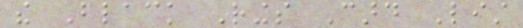the Black Rings Card List
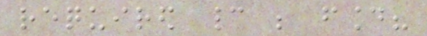required cannot be found?
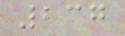237
